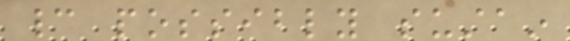cannot possibly sustain
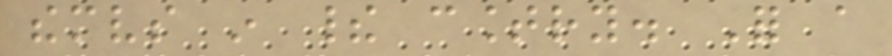themselves in their country. For a
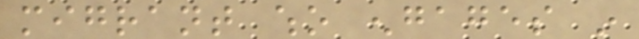migrant who engages in
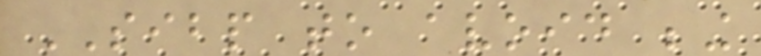SIBP to avoid being
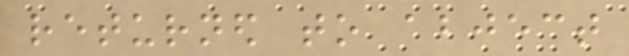returned to abject
